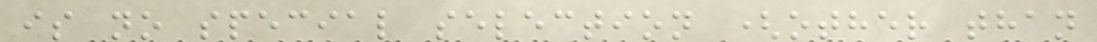is no special selection (other than
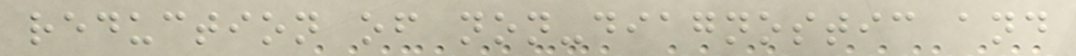reduction of non-diagnostic and
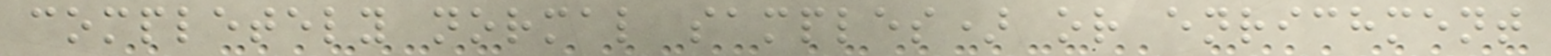completely normal samples) or enrichment
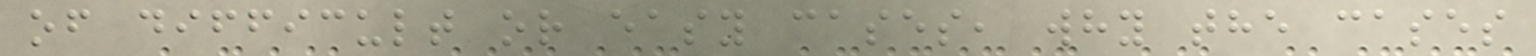of difficult or easy cases, why the cases
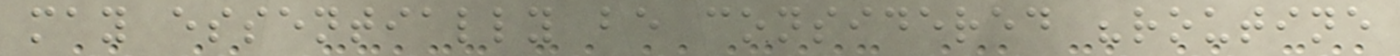may essentially be considered "routine
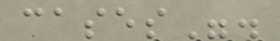cases".
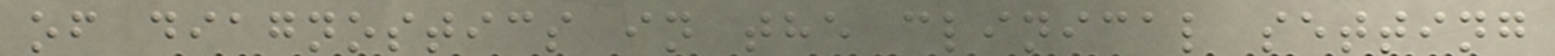of diagnostics in the clinical setting
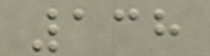138
